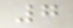7
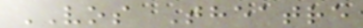VOS Theatre
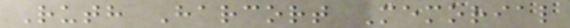Ruth Harcort Memorial
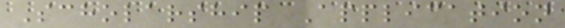Scholarship Application
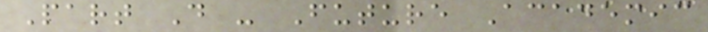Part D - Future Academic
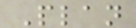Plan
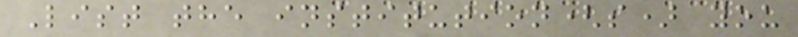List the institution(s) you
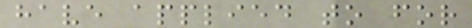have applied to for
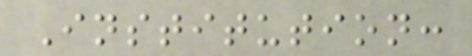Institution:
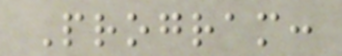Program:
